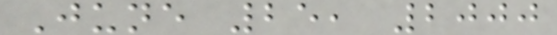June 25, 2000
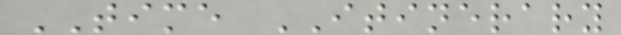TIME ITINERARY
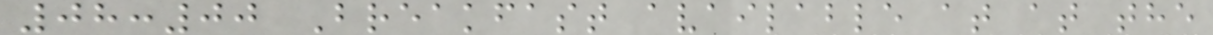08:00 Breakfast available at at the
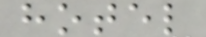hotel
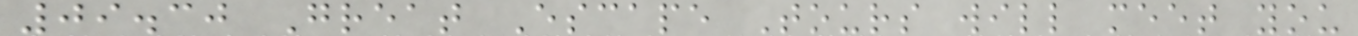09.30 Great Escape Tours will meet you
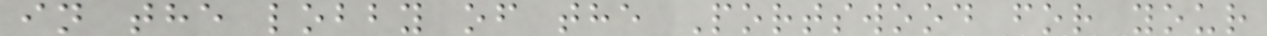in the lobby of the Portswood for your
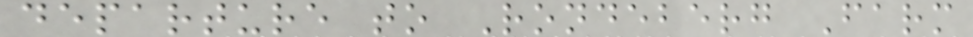departure to Rondeberg Farm
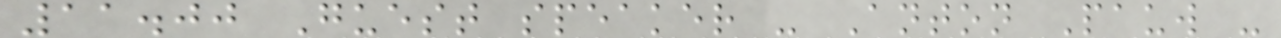11.00 Guest speaker - Anton Pauw -
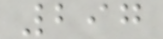297
